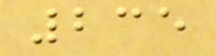235
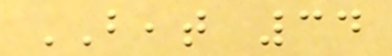BEAT 34
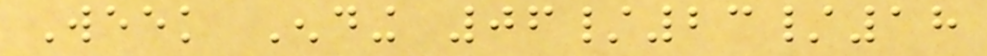Week Ending 06/23/18
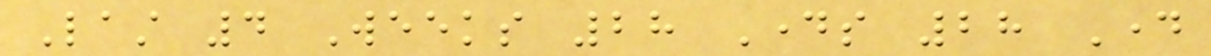Last 4 Weeks 28 Days 28 Day
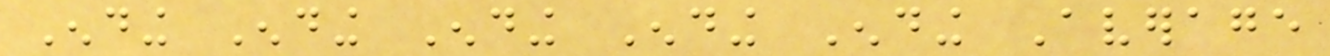Ending Ending Ending Ending Ending Average
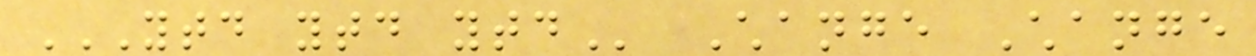YTD YTD YTD Change Change
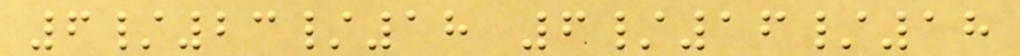6/23/18 6/16/18
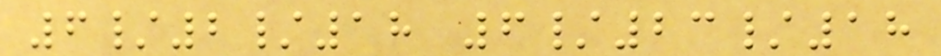6/2/18 6/23/18
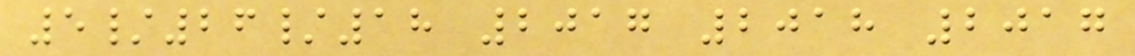5/26/18 2017 2018 2017
